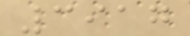3917
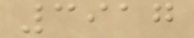3917
